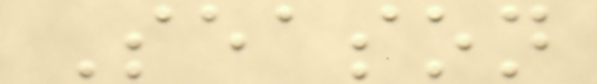Season
